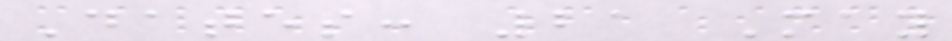Dates: 21 May
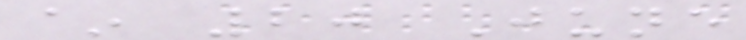~ 20 June
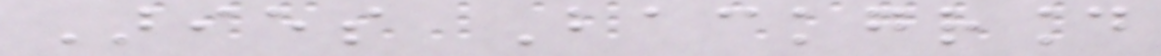Aries Background
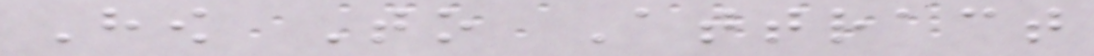How To Attract
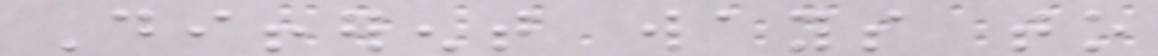Different ways to
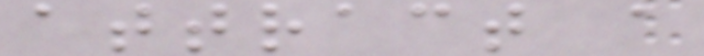attract a
